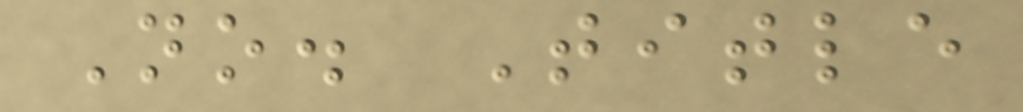No. Title
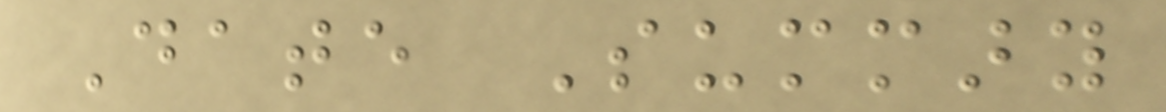Date Summary
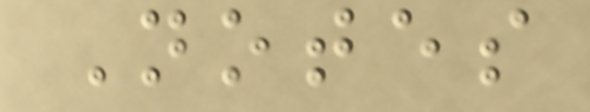Notes
